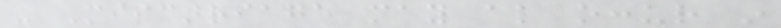- Miscarriage may also occur in
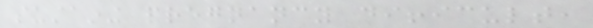sustaining pregnancy difficult,
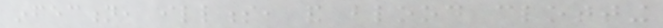infection, illness, and blood clotting
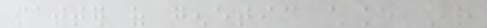matter of genetic chance or
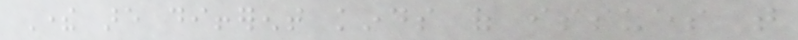There are different kinds of issues that
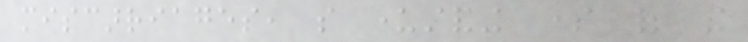miscarriages, so understanding some of the
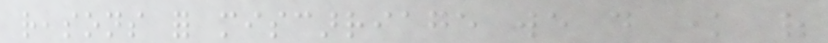reasons for miscarriage we do know of
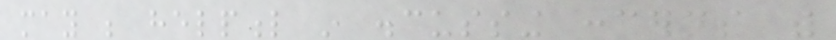may be helpful in discussing concerns with
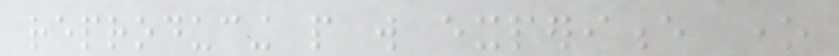reproducing people will experience one
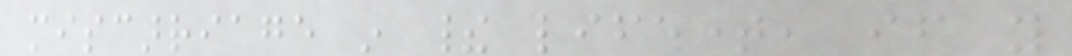miscarriage in their lifetime, if you
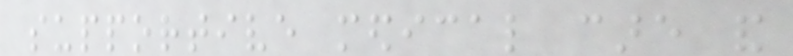supportive medical care and
